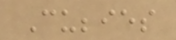Cubbies
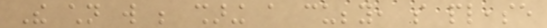The children will be sharing a cubby, so please
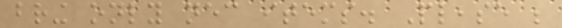bring only necessary items. Please be
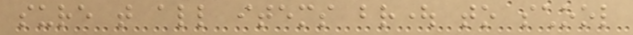sure that all items brought to school
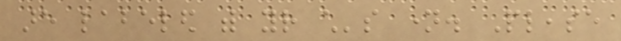are labeled with your child's name. Please
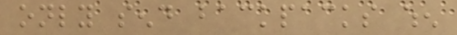only send backpacks when
